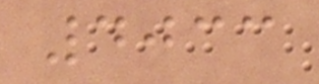4033
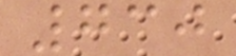730
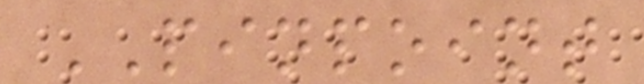PINPOINT
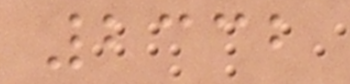2332
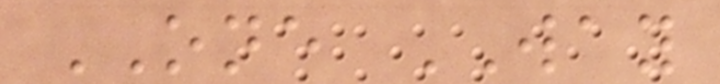ONE WAY
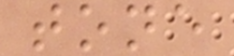tone
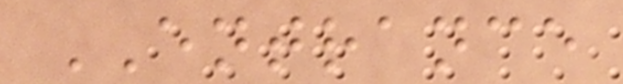ENTRANCE
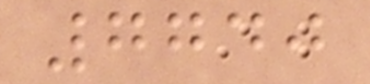7740
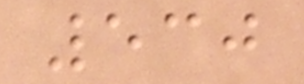530
